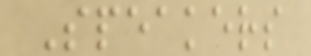Speakers
